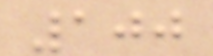100
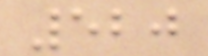520
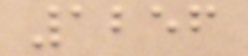1256
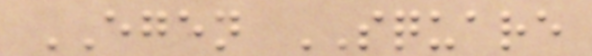EGEN SQUARE
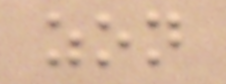zon
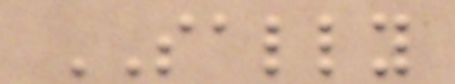SALLY
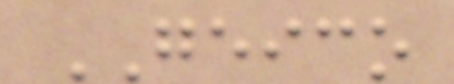GEICO
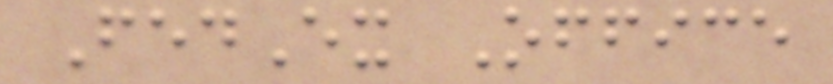FedEx Office
